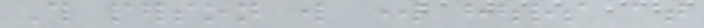This person will work hours at
